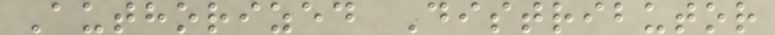Authorized Distributor
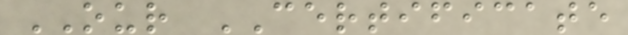OUR CERTIFICATE
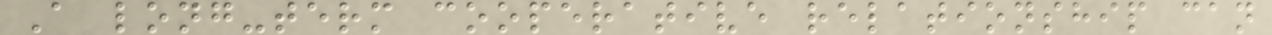A long-term cooperative relationship can
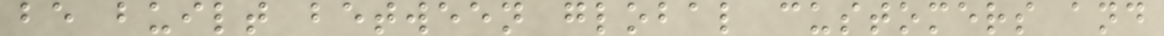be built between global customers and
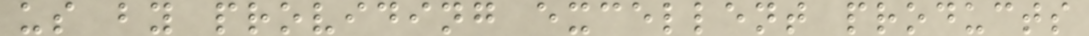us by providing excellent products
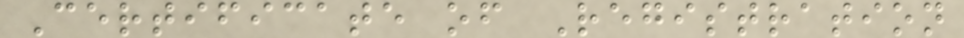Certificate of Registration
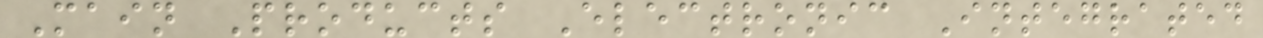Main Products Electronic Integrated
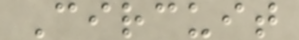Circuit
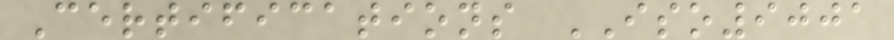Certifications ISO9001
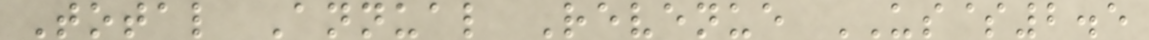Total Annual Revenue US$2.5
